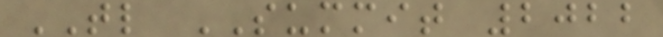TL SUMMIT 2022
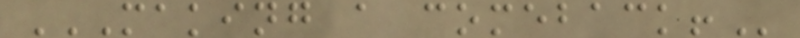MAKING A COMEBACK!
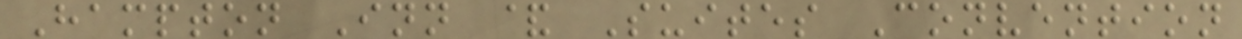Hampton Inn & Suites Convention
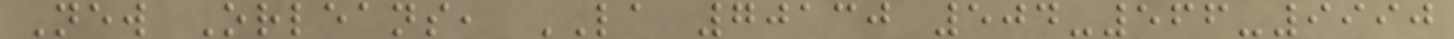New Orleans, LA 70130 504-566-9990
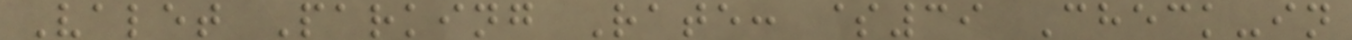Valet Parking Rate: $39 Check-in
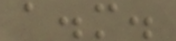a.m.
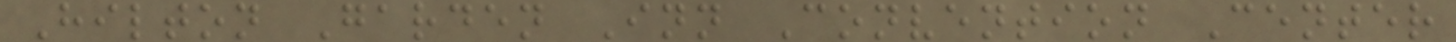Hilton Garden Inn Convention Center
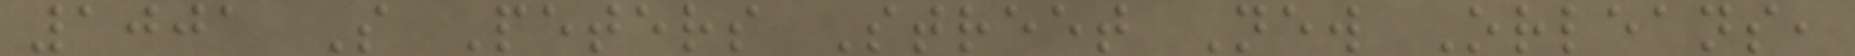1001 S Peters Street New Orleans,
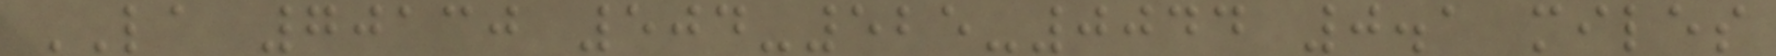LA 70130 504-525-0044 0.1 miles
